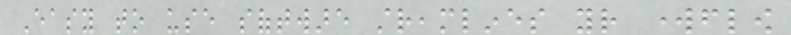Easy to use software streamlines your workflow
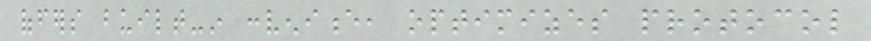offers built-in convenience, optimizes protocol
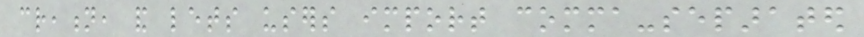creation, and lets users import comma-separated
